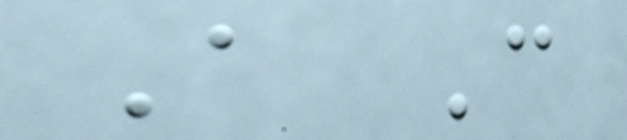A C
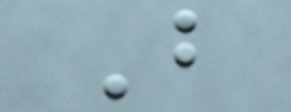B
